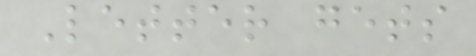Letter gets
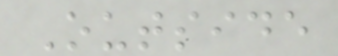Outside
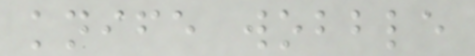knife wobble
